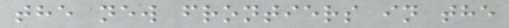the new frontiers in the
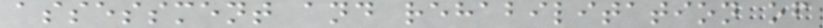assessment and rehabilitation of
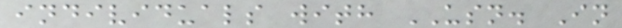individuals with USN. In
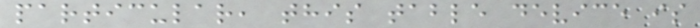particular, this table device is
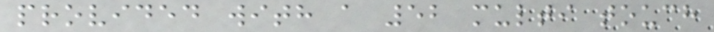provided with a 52 multi touch
